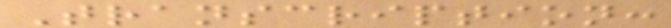Transcription:
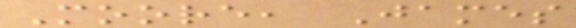Moore, James
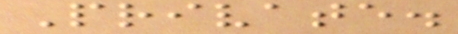Private.
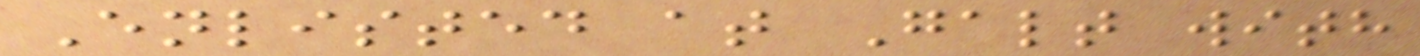Enlisted at Galt with
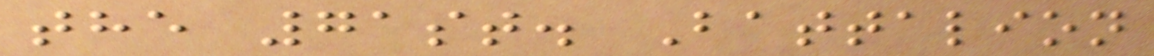the 71st. Battalion
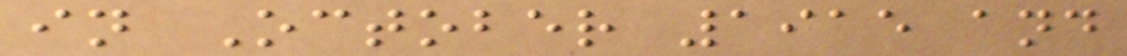in October 1915 and
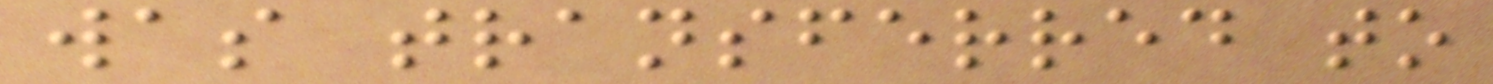was transferred to
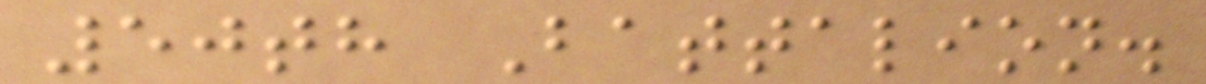50th Battalion.
